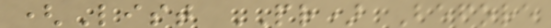(List PR) Before
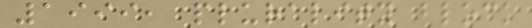1999, plurality block
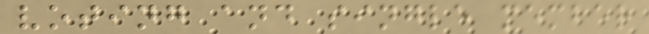voting and single member
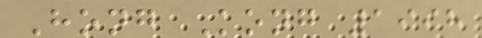Hong Kong 1998
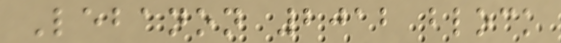Lebanon 2012 block
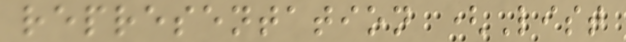representation (List
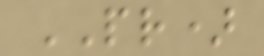PR)
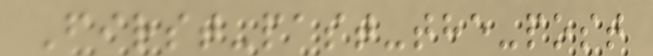First-past-the-post
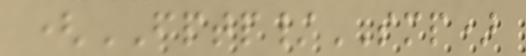(FPTP/SMP)
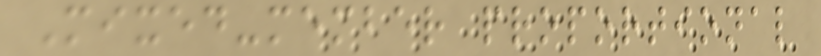Mixed-member proportional
